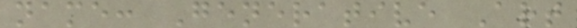name: Generative Art
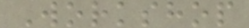Workshop
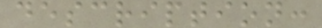description:
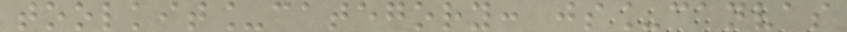toolkit_category: js_canvas
